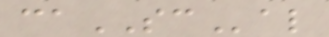caSCal
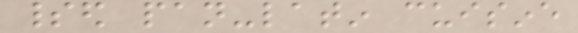spirited pan-latin cuisine
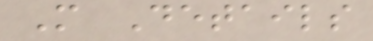More Details
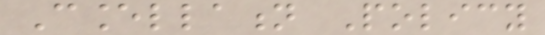Cancellation Policy
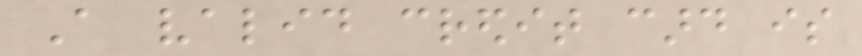A valid credit card is
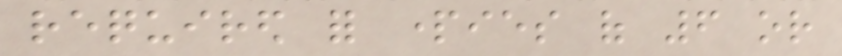required for parties of 6 or
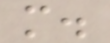more.
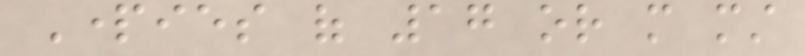Parties of 17 or more must
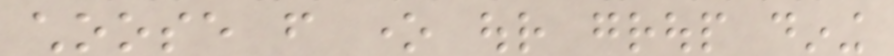choose from one our group dining
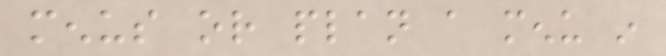menus or plan a menu in
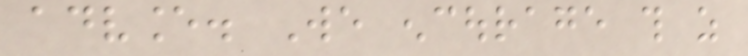advance. We encourage this as
